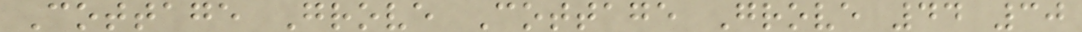Cottage Grove Cottage Grove 44 30
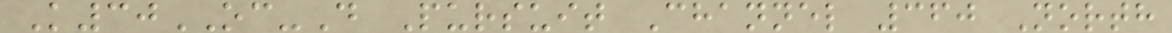K30OC-D Pursuit Channel 360 North
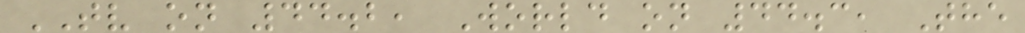TV on 44.2, World on 44.3, The
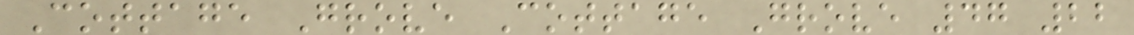Cottage Grove Cottage Grove 47 22
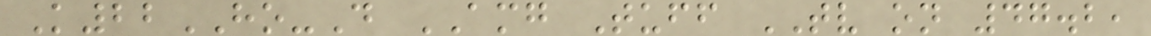K22HO-D AMG Tuff TV on 47.2,
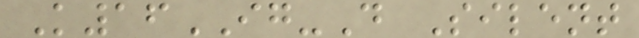K16IG-D Silent
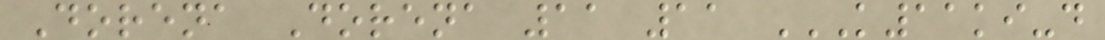Dorena Dorena 11 11 K11KI-D
